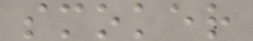smoker
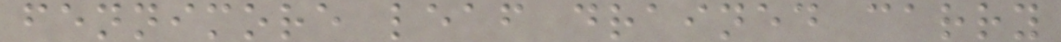fennimore leaf drained carry
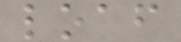loaf
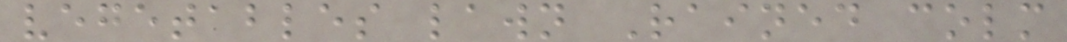vegetables lawn Rained colm
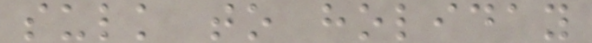sulk to holiday
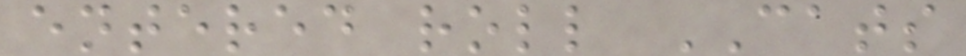entered roll CATS
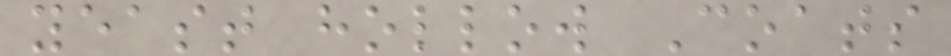yeast hollow Coats
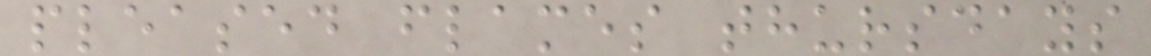pleased flames thursdays
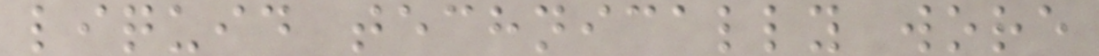liquid technically wore
